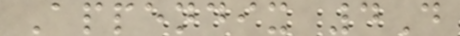Appendix 4D
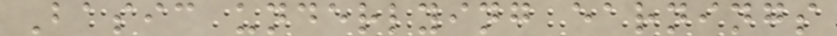Basic underlying earnings
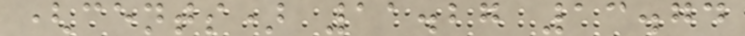(cents) 11.27 13.74
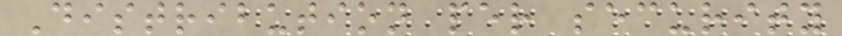Distribution per security
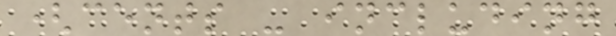(cents - including
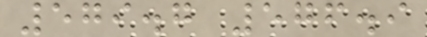579.7 576.9
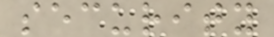security
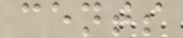cents
